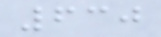630
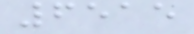6515
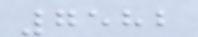7582
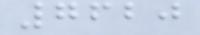7620
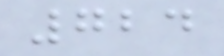724
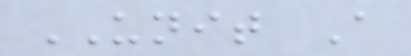UNIT A
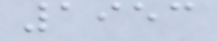1953
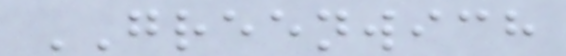GREENWICH
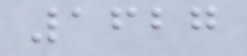1627
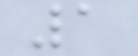1
